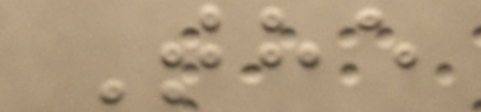The
